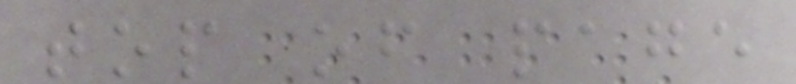top of page
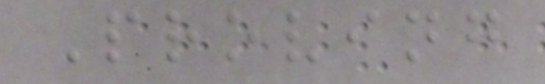Proving
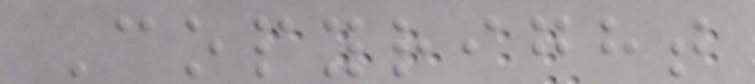Copyright
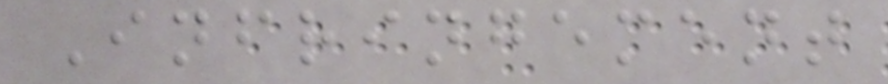Infringement
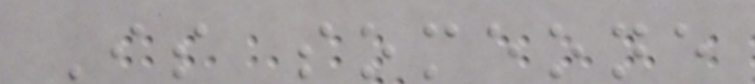Is someone
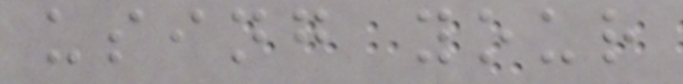using your
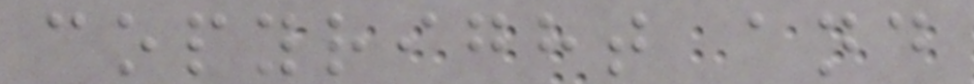copyright and
